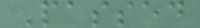Passed
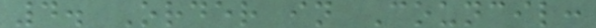4. Order in Council:
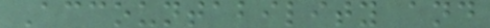Accountability and
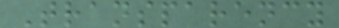Transparency
